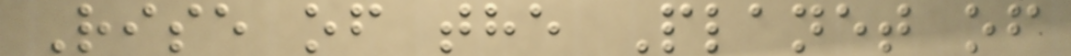Rise of the Planet of
